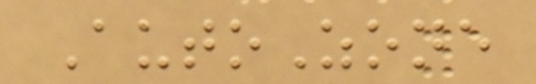AutoZone
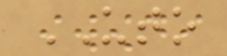UTO
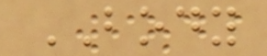BODY
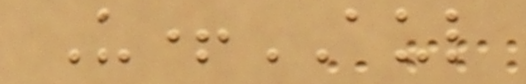U+AUL
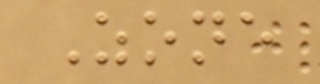Zone
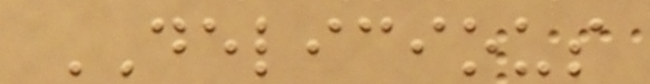DELICIOUS
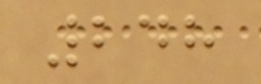248
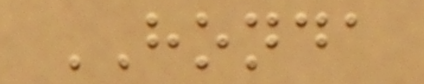HONDA
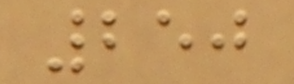250
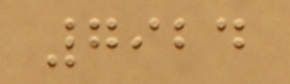7924
